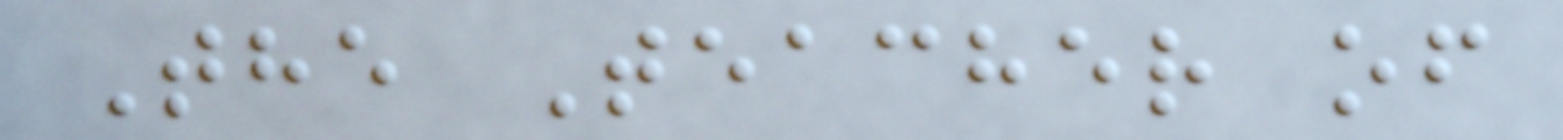The Teacher of
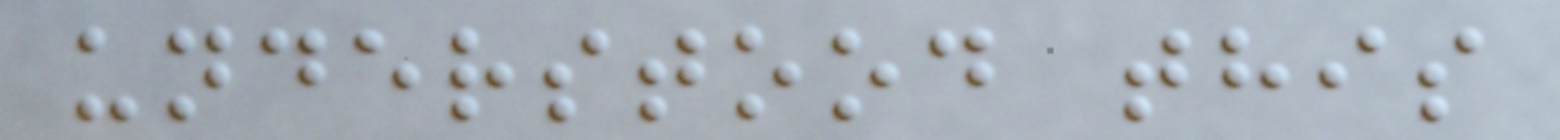understood this
